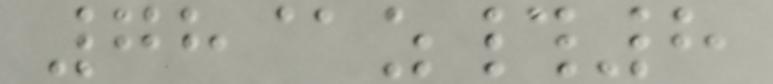78@z#8
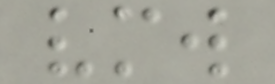vmw
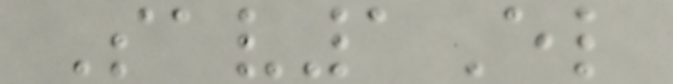Sav1El
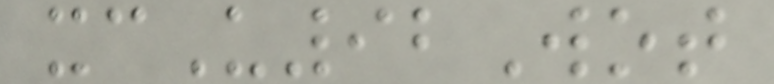xcU92Wot
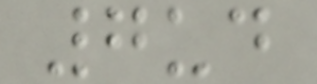7ud
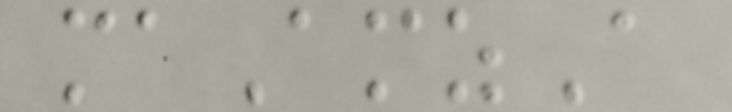maAmzA
